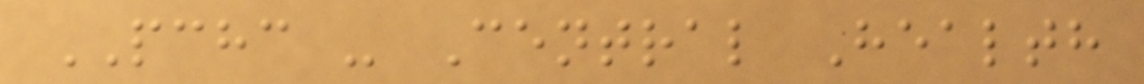PCHC - Central Health
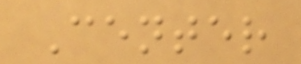Center
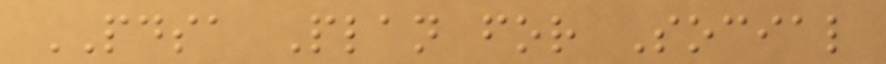PDSA Plan for Social
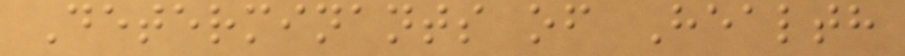Determinants of Health
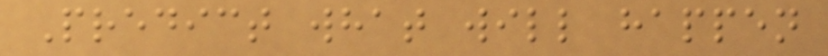Predict what will happen
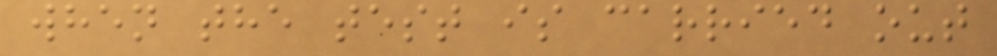when the test is carried out
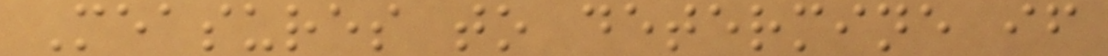Measures to determine if
